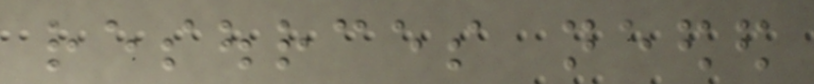resources needed
